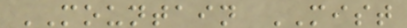MOUNTAIN MIST
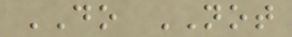DO NOT
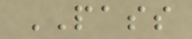PASS
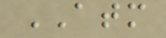ATM
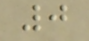0
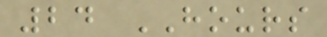24 HOURS
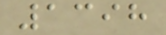1398
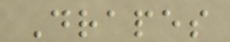Drapes
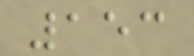153
